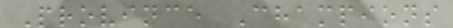Province Champions
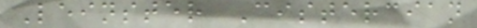Leinster Cistercian
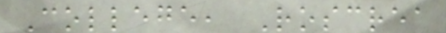College, Roscrea
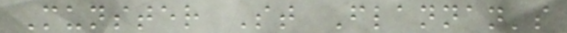Munster St Flannan's
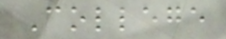College
